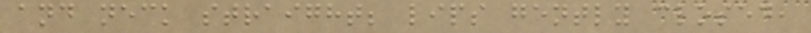and neck straight; lips gently closed,
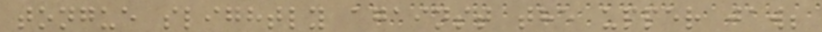tongue slightly against the upper jaw;
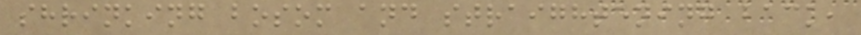shrinking bosom and straightening back,
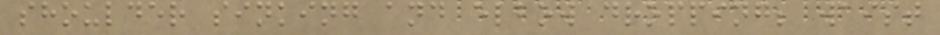shoulder sinking and elbow dropping; waist
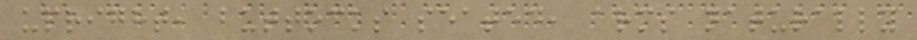upright, buttocks seated, arms naturally
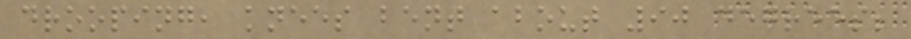drooping, knees bent about 90 degrees;
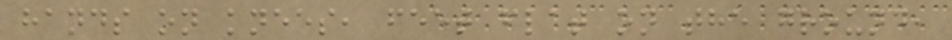hands on knees, feet flat on the ground,
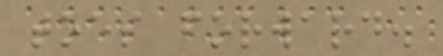toes forward.
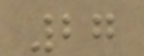27
